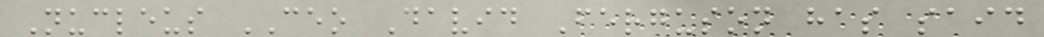Nucleus CEO David Ferguson has said
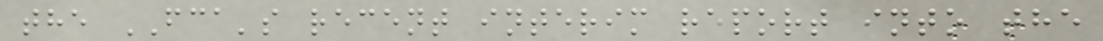the FCA's recent interim report into the
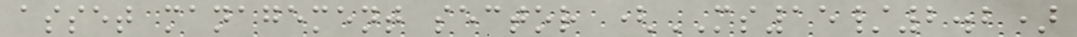asset management sector (MS15/2.2)
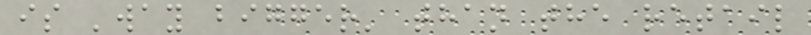is 'way bigger' than the retail
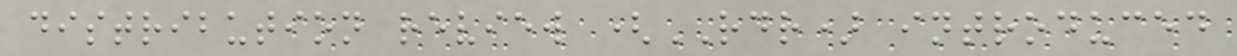distribution review (RDR) introduced
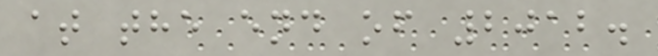at the end of 2012.
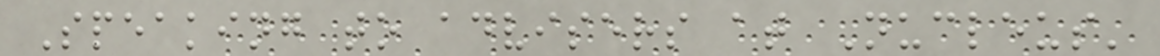Speaking to advisers at Nucleus'
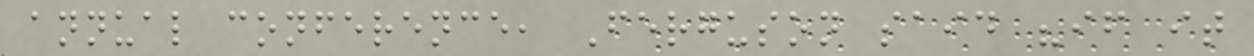annual conference, Ferguson said "if it
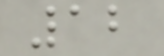12
